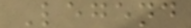Legend
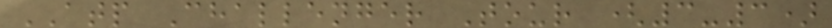ATP Challenger Tour (3-3)
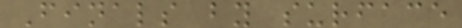Finals by surface
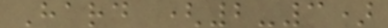Hard (2-3)
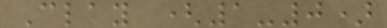Clay (1-0)
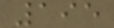195
